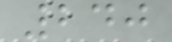240
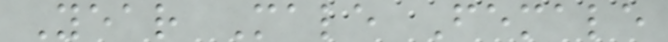Year Male Female
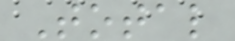Total
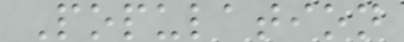Population
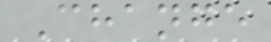Change
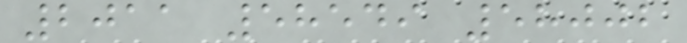2011 58549 58002
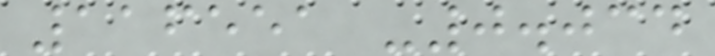116551 -0.034
